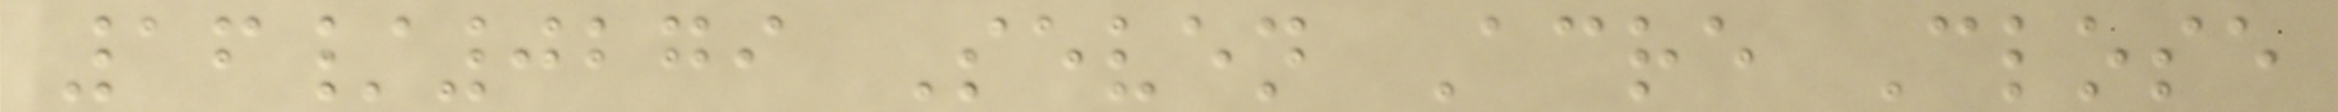16/0279 Seven Acre Close
